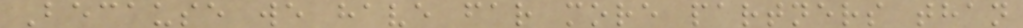Because we have far more partners than
